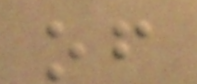of
